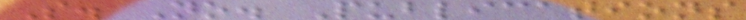S. No. Publications
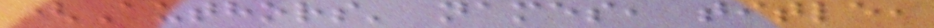(Authors' names, title,
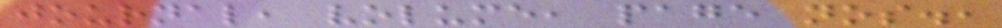journal, volume, page nos.,
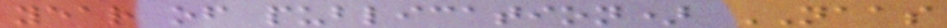year of publication) NAAS
